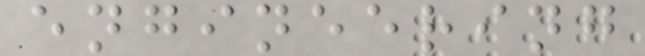engineering
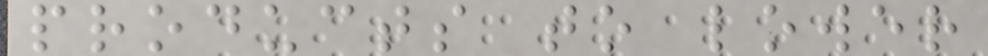products to lower
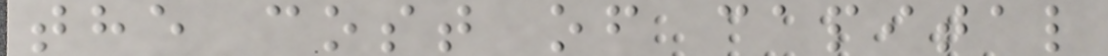the cost of capital
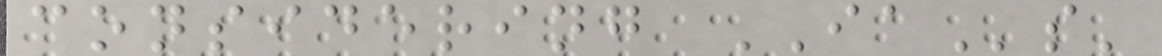considering IAs'
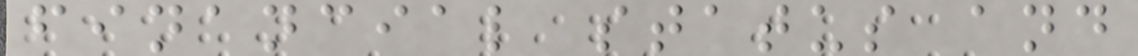financial status and
